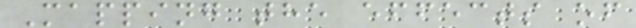Mapping the effects of
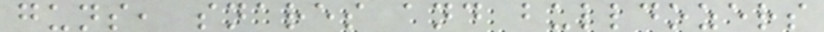guns, snares and bulldozers
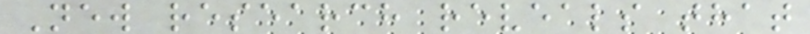New research reveals that
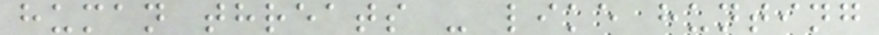human threats - like hunting
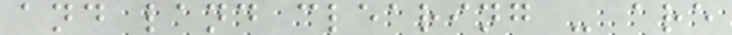and land clearing - are
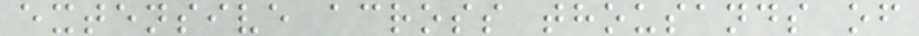extensive across thousands of
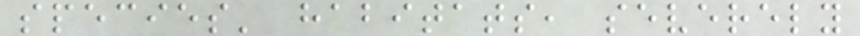species' habitats, severely
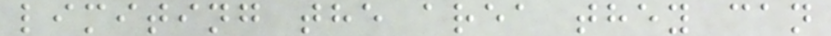limiting the area they can
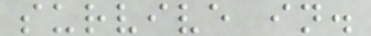survive in.
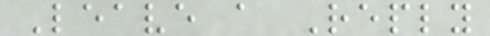Leave a Reply
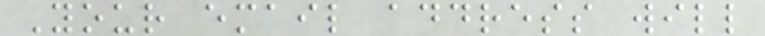Your email address will
